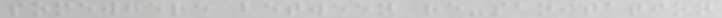somewhere between re-sanitation
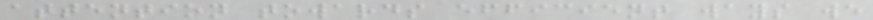attention towards efficient ways we
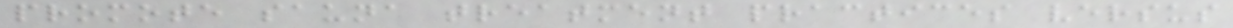promote sauna treatment practices versus
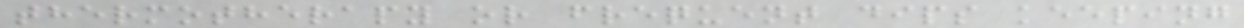thermotherapy or frequent dips keeping
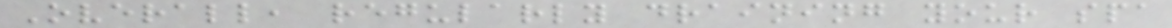Overall, regularly draining your spa
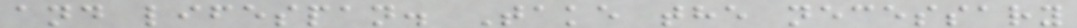and lifespan. Take the necessary
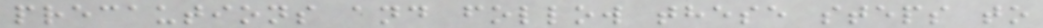precautions and follow these steps to
